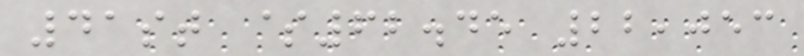41st $62.45 22,053
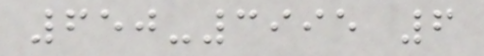650-3995 6
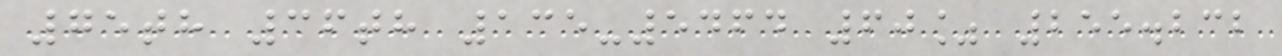75th 36th 135-5464 60% 255.232
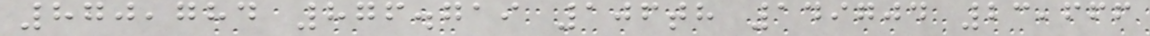870,784 876.719 106th 149704 23,666
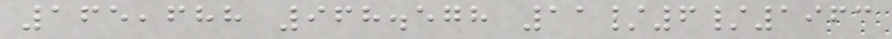165,688 968.578 11/6/1963
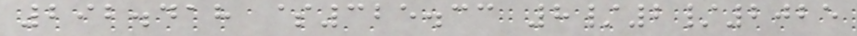292.418 $325.33 8/2/2025
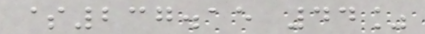$237.15 44%
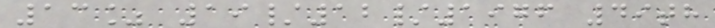13% 19/12/1976 49th
